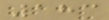183
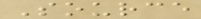Source
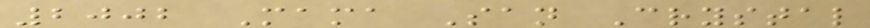2002 Mama San Crystal
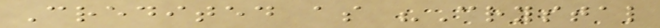Credited as "Crystal
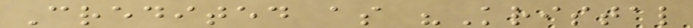Credited as "Kristal
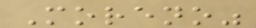Moreno"
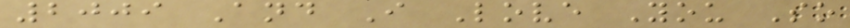2009 And I Love You So
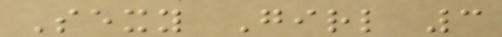Sexy Girl 3
